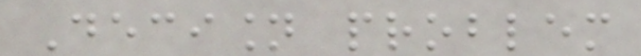Decision problem
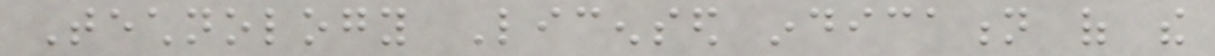Technology Licensed indication of the
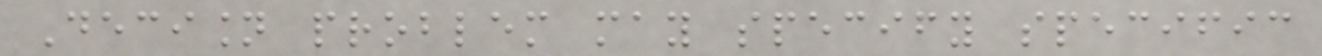Decision problem may specify specific
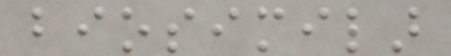biosimilar
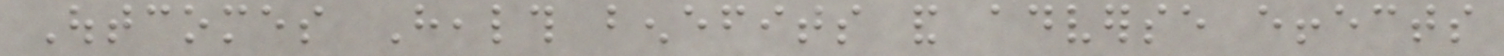Outcomes Health benefits and adverse effects
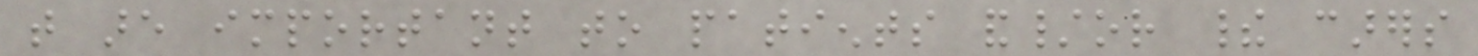that are important to patients and/or their carers
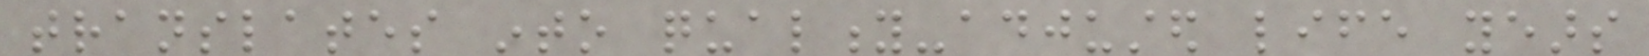translates into quality-adjusted life years
